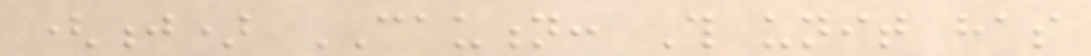(j) CAUTION: This unit has
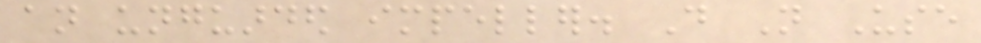an unguarded impeller. Do Not Use
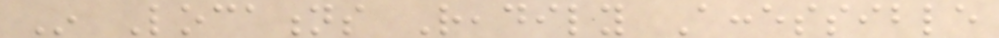In Locations Readily Accessible
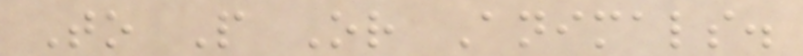To People Or Animals.
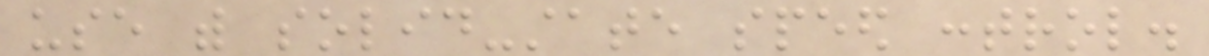use with solid-state speed control.
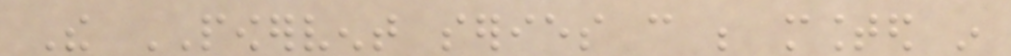The POWERVENT series can be mounted in
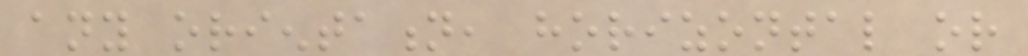any orientation, horizontal or
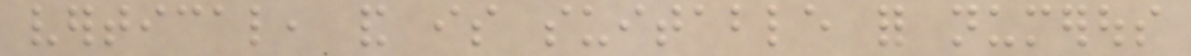vertical, and is suitable for numerous
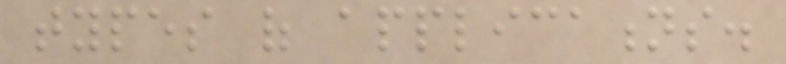types of applications.
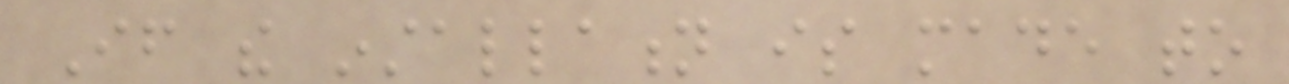If the installation is made to
